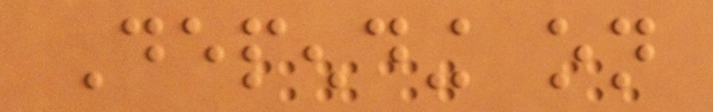Depending on
